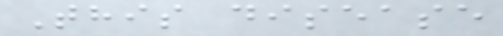This disease
